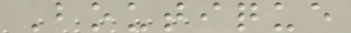Boutique
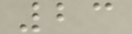23
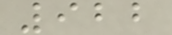922
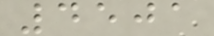4501
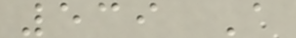539 A
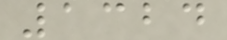1324
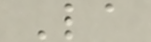La
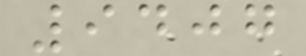9407
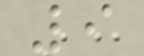9
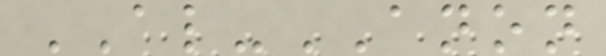AL-ANON
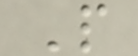P
